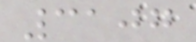3107
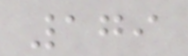179
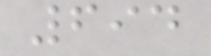694
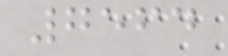7564
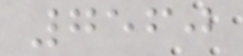7560
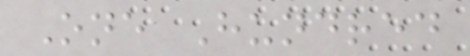One Hundred
